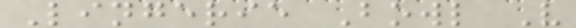Lingerie Bowl V
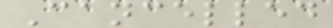Cancelled
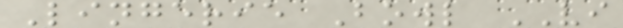Lingerie Bowl VI
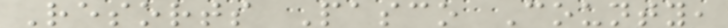Resorts Pasco County,
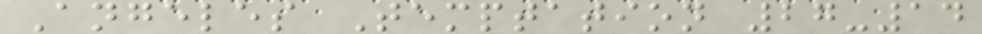Angeles Temptation 27-14
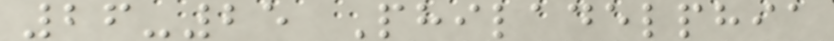26-25 Philadelphia
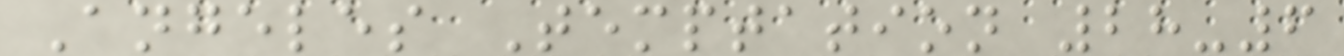Angeles Temptation 28-6
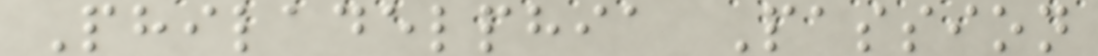Philadelphia Passion
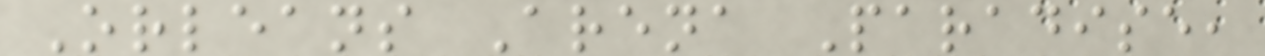Orleans Arena Paradise,
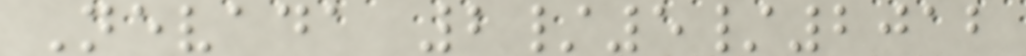Nevada 2/5/2012
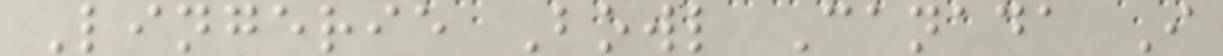Lingerie Bowl Canada I
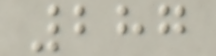287
